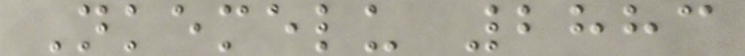Nkemelu 2883
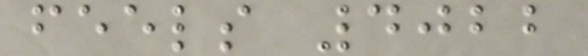feels 4022
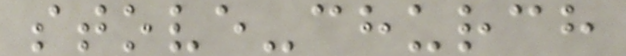stove-church
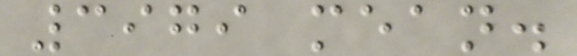3979 mean.
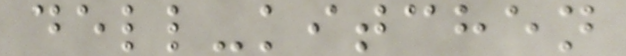dell-kitchen
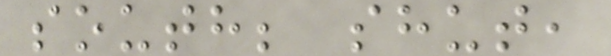south; shut,
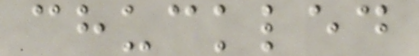chuckled
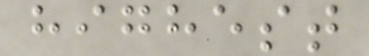highest
